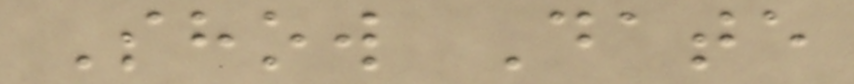Show Date
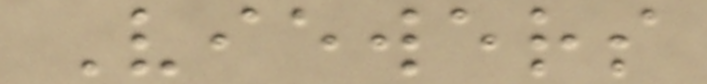Viewers
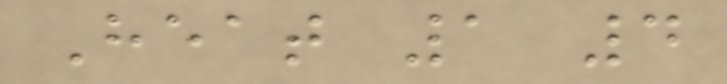Heat 1 4
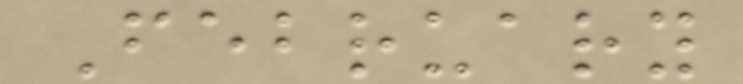February
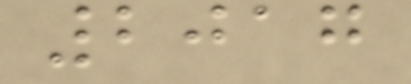2017
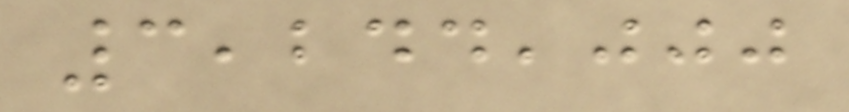3,244,000
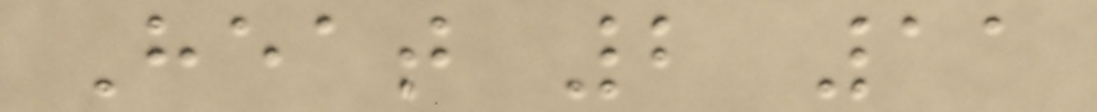Heat 2 11
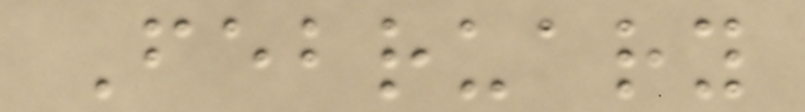February
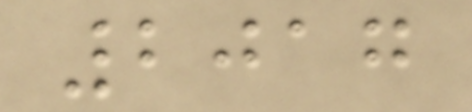2017
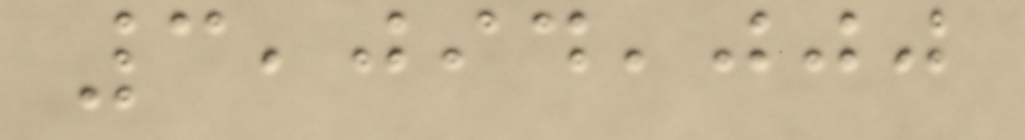3,094,000
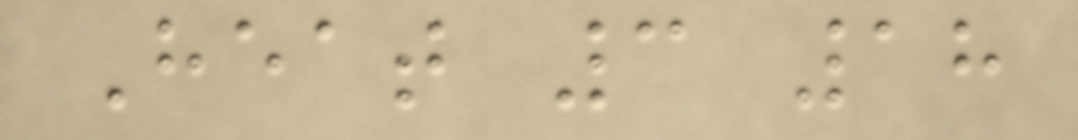Heat 3 18
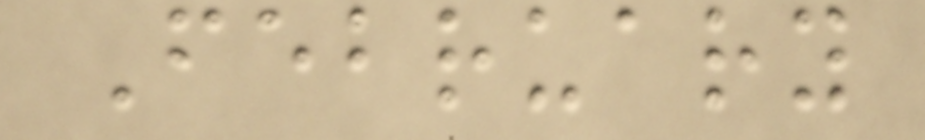February
